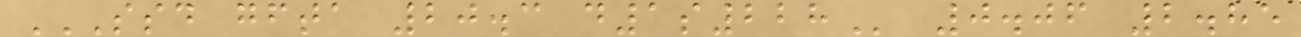SSD GFTA 20.3 D1S228 0.06 2.85
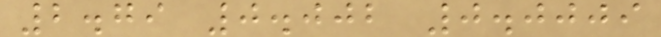2.79 0.002 0.0009
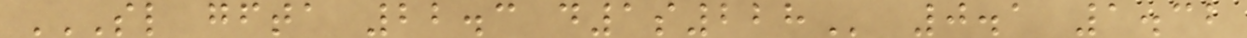SL GFTA 22.3 D1S228 0.1 1.32
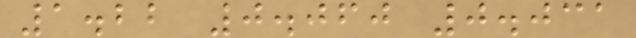1.22 0.060 0.031
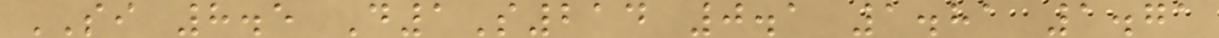SI 8.5 D1S214 0.1 1.81 1.71
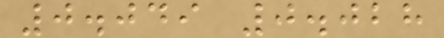0.049 0.028
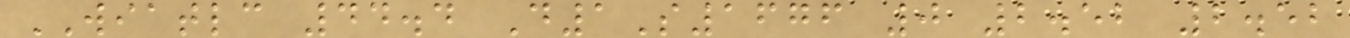WIATLC 44.4 D1S1676 0 2.52 2.52
